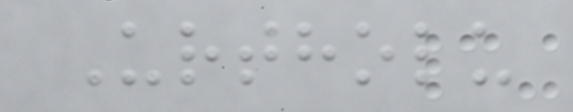Urtholu
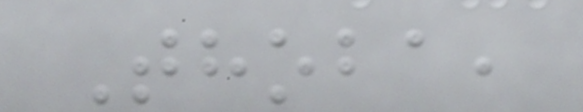Thoba,
